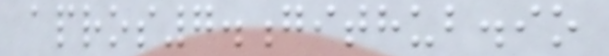apros7.github.io
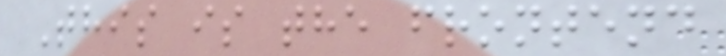This is the frontend
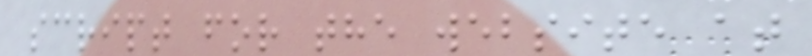script for the website at
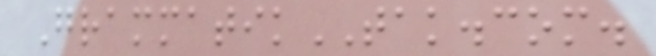GrammatikTAK.com.
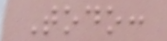Todo:
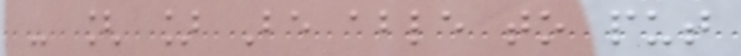- [ ] Be able to put
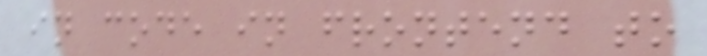in code in frontend to
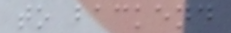to backend
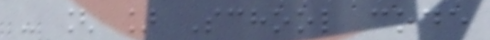- [ ] School code
